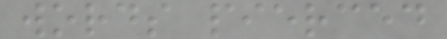words pierced
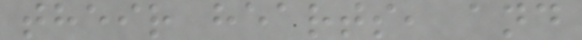their hearts, and
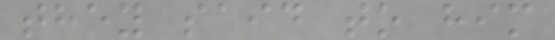they said to him
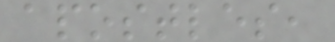apostles,
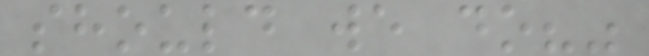should we do?"
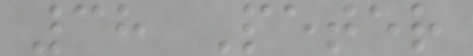38 Peter
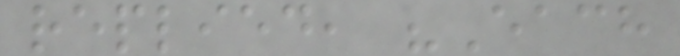replied, "Each
